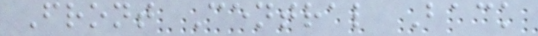Front Central Back
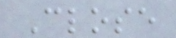Close
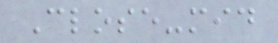Close-mid
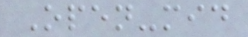Open-mid
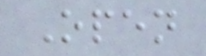Open
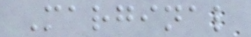Marginal
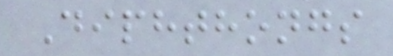Diphthongs
